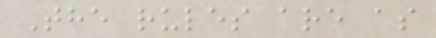The rules are as
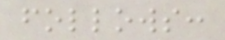follows:
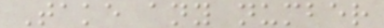Take any number
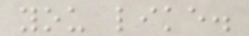you like.
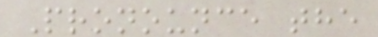Pronounce the
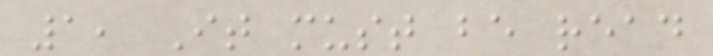1, It must be read
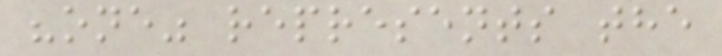"one" represents the
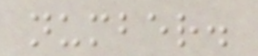number.
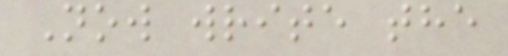Now write the
